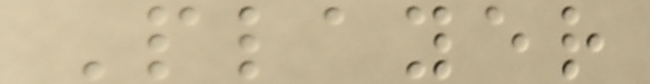Player
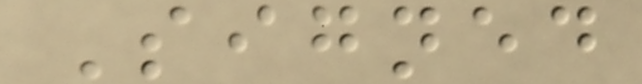Signed
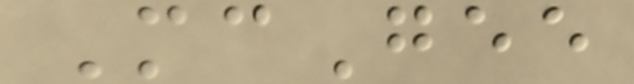McGee
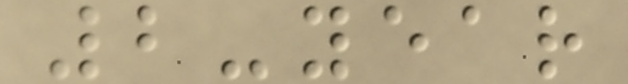2-year
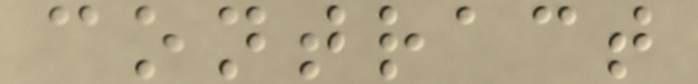contract
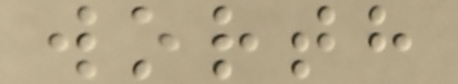worth
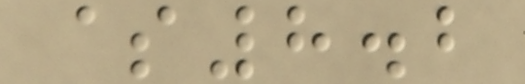$8.2
